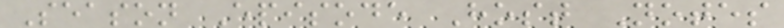Season Episode Host Notes
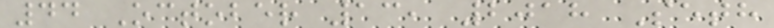44 October 13, 2018 Seth
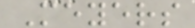Meyers
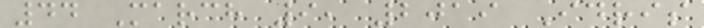44 March 9, 2019 Idris
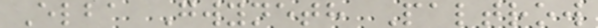Elba Gwyneth Paltrow
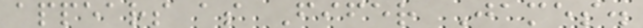appears as Fifer James.
